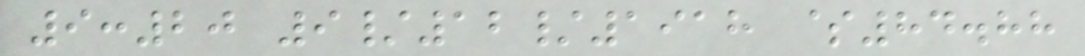9:20 9/12/1918 $84.88
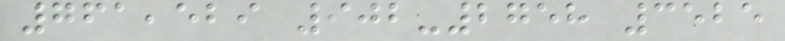761,529 902-2758 3525
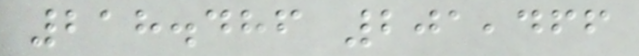218.486 201,466
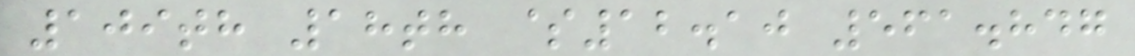109th 18th $12.10 561.847
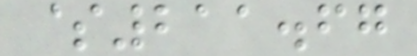$211.67
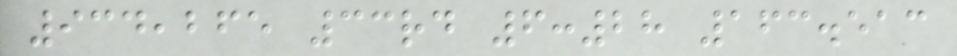934,265 33rd 6:28 163.513
